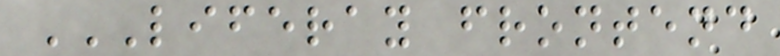LIFERAY FRONTEND
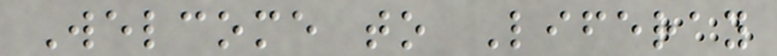Welcome to Liferay
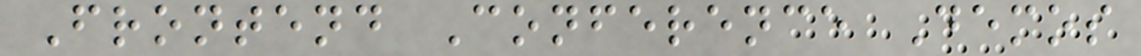Frontend Conference Demos
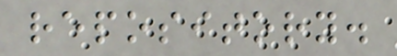repository.
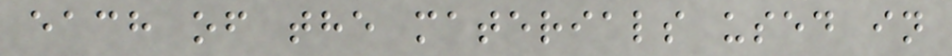each of the materials used in
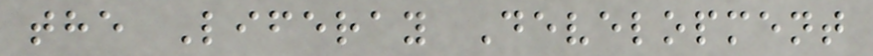the Liferay Development
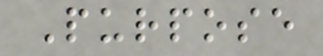Purpose
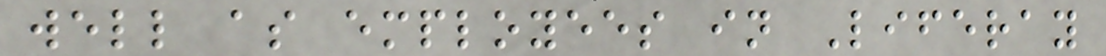well as employees in Liferay
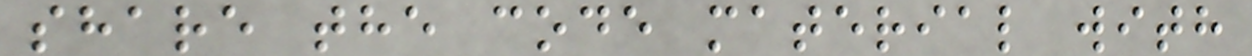share the code material with
